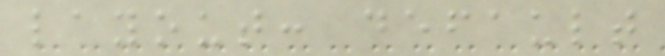layout: default
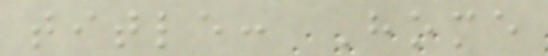title: Home
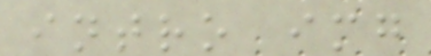intro img
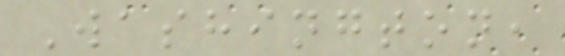Washington,
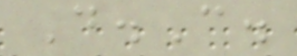D.C.
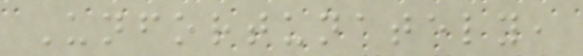Unfortunately,
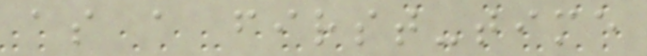as a first-time
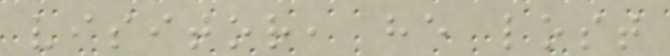visitor, he lost
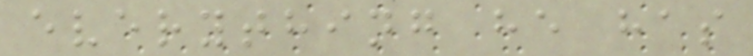everything he has
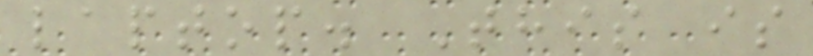laptop. This is
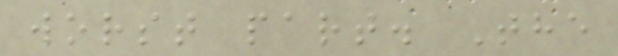worst part. The
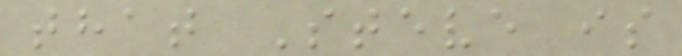that Steve is
